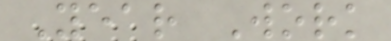Year Work
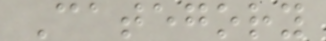Category
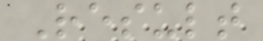Result
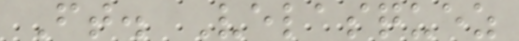Ft. Velasquez
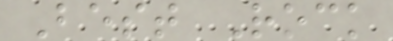Best Rock
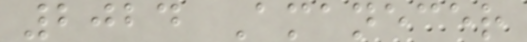2024 Amanecer
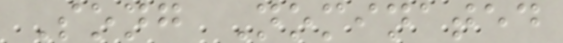Song Nominated
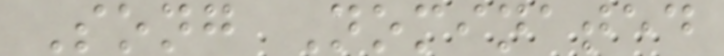Song Nominated
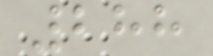288
